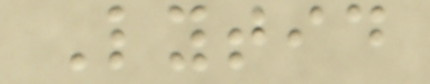Lytid
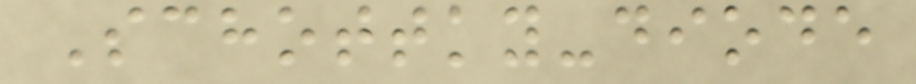Schottky-diode
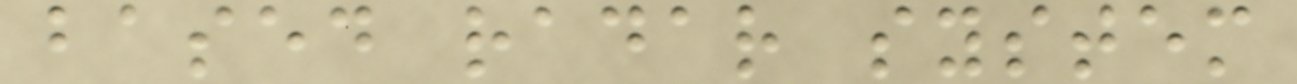based radar system
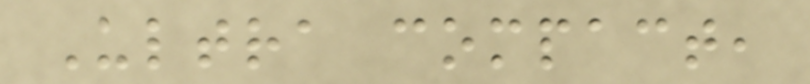Ultra compact,
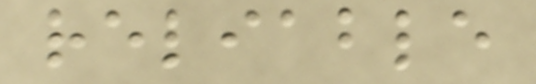reliable
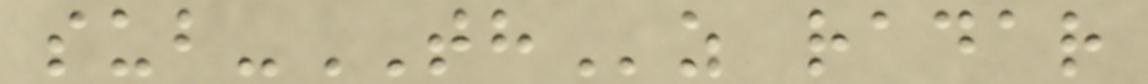sub-THz radar
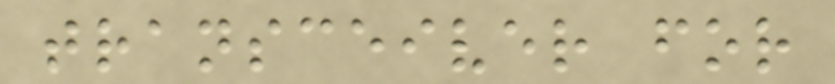transceiver for
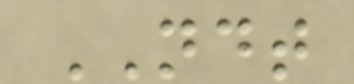NDT
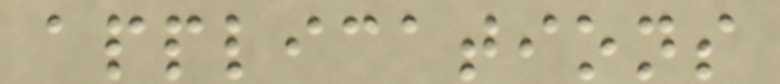applications
